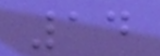14
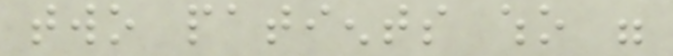two patients who were
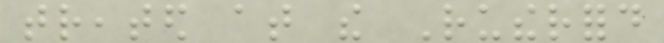treated at the Rutherford
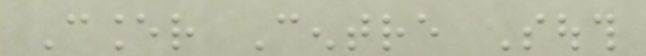Cancer Centre South
